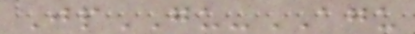JpGU-AGU
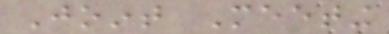Joint Meeting
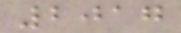2017
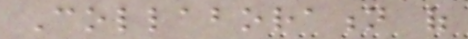Collaboration of
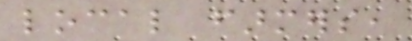local farmers,
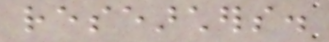researchers.
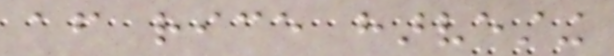after rice harvesting
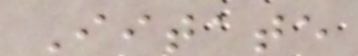Iitate
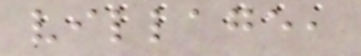village,
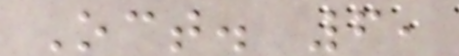Oct. 6,
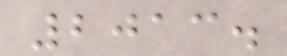2013.
